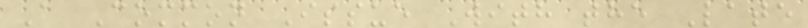A Common Issue With the Late
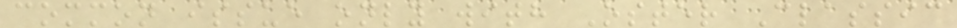common issue only with Oster Classic
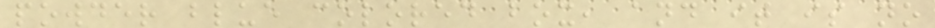powder blue colored box, and it is no
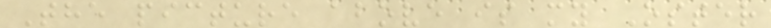The picture above is my Oster
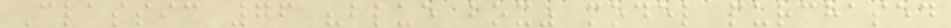Classic 76 "blue box" model purchased
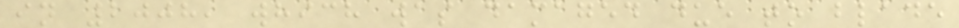in 2008, which was damaged due to blade
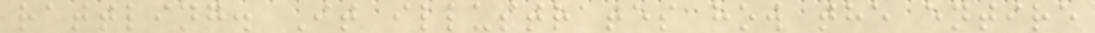rattling. It illustrates how the entire
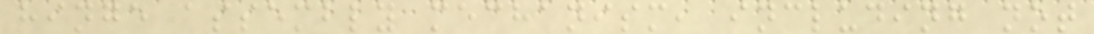hinge assembly mechanism, including not
